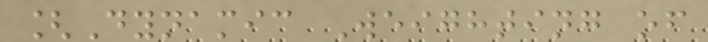[Dynamic Weighting of
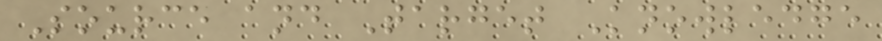Source and Target Knowledge
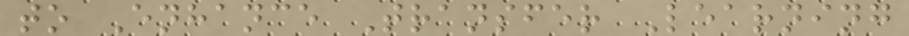to Enhance Transfer Learning
